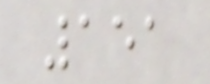151
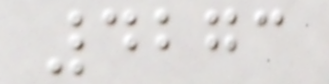4273
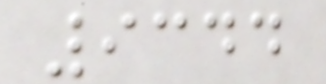9344
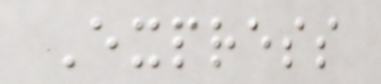Express
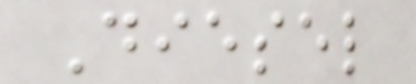Diesel
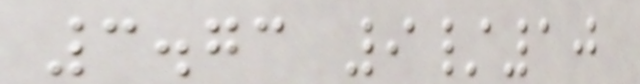3.73 9/10
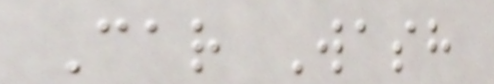Car Wash
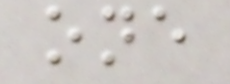one
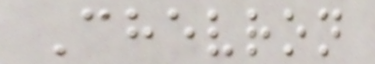Chevron
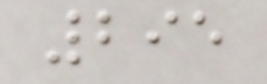295
